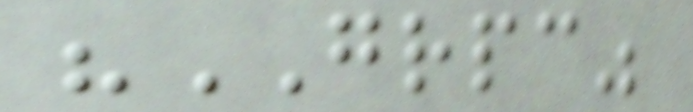"GRPC"
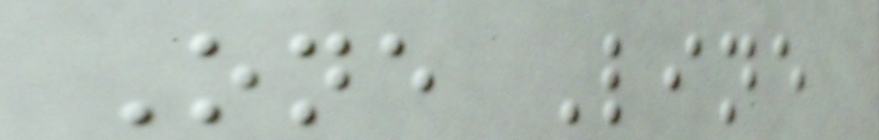One Line
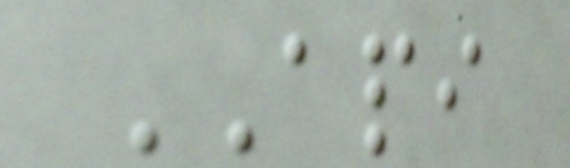API
